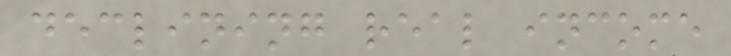declining real income
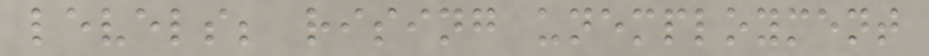levels; rising unemployment
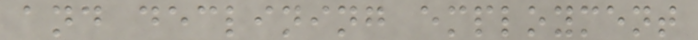and declining employment
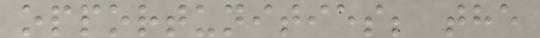opportunities; the
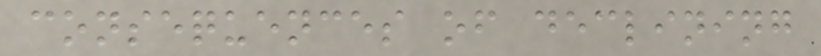consequences of declining
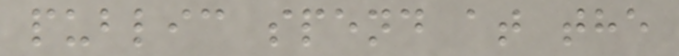public spend at the
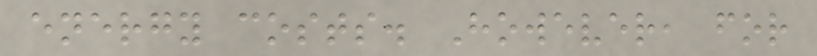energy costs. However, for
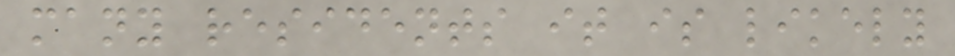many residents it is likely
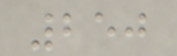250
